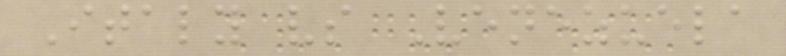Italy vs Venezuela
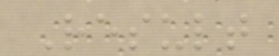Result
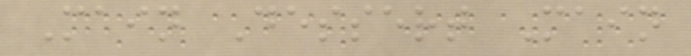Main Dessert Main
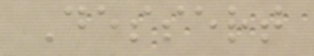Dessert
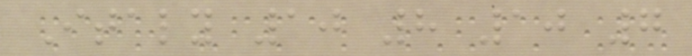Italy 10 8 10 7
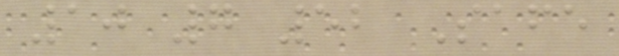10 7 52 Safe
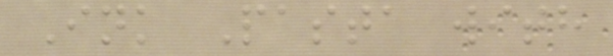Ink Pasta with
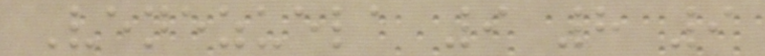Venezuela 9 8 9
